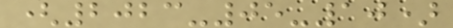(2023-05-10)
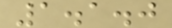1.1.0
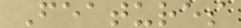Features
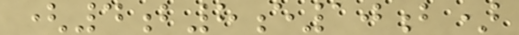(4b8e10b)
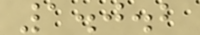1.0.2
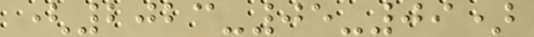(2023-05-09)
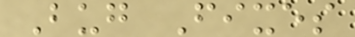Bug Fixes
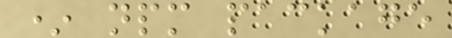* npm package
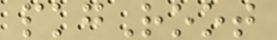pkgRoot
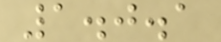1.0.1
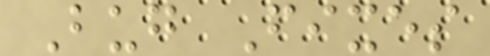Bug Fixes
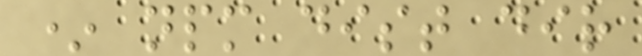* npm dist dir
